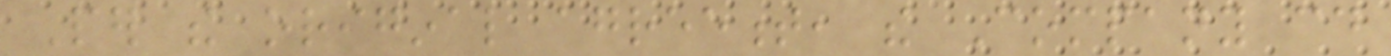Per the original agreement, the Company could
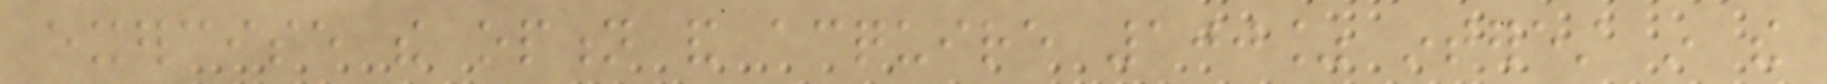exercise the option and acquire 100% interest in the
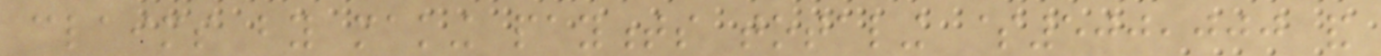claims by making payments totaling $500,000 and
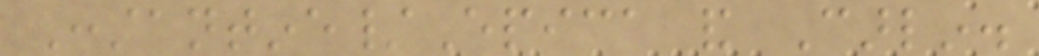Constantine/Epica and Carlin.
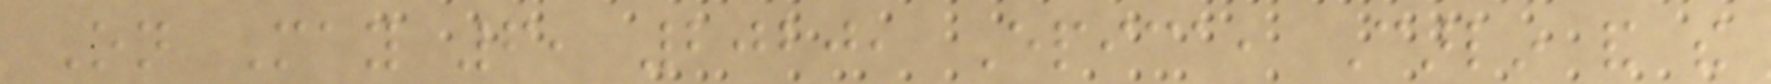On May 6, 2020, Epica, Carlin and the
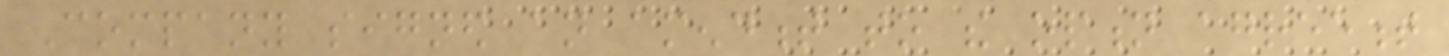Company signed an amendment to the option agreement
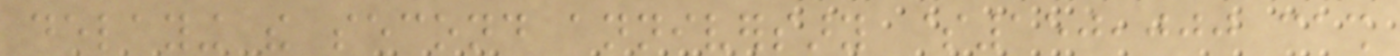delaying the second anniversary $150,000 cash
